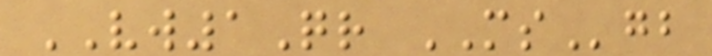VW1Qr MSgb
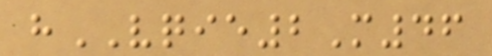hVQIE2M46
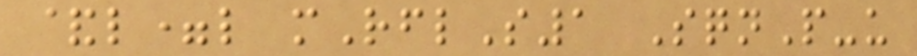&l=l mRflS1 SqnP-u
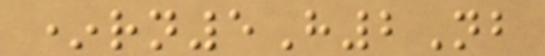*rn5H2Nb
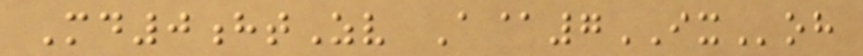Md0htZv A@7IXoh
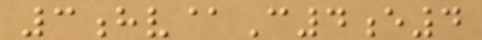3hv@C4e4
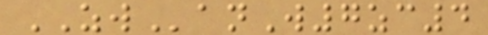ZWanW7zc4
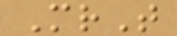MrT
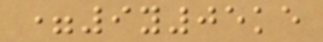=9y05ke
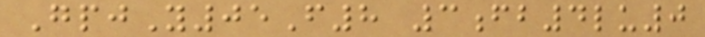GpjY05F8 3fb4lu0
